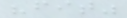"fit"
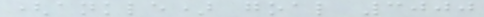(ankle) goal 3000
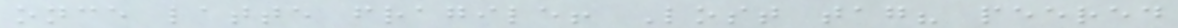once latte fragile! Lost tag? peered
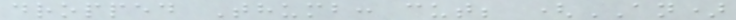dropped Thumb: cut; (AN)
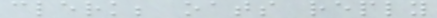clerk; oats reply
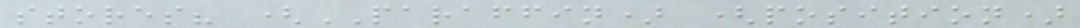stores? (PARAFFIN) (position)
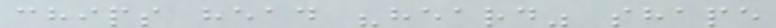chips head "heard" shape
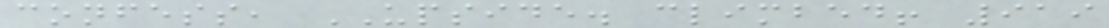confess, UPSIDE. climbed! 919
